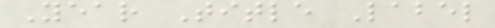Year Title Label
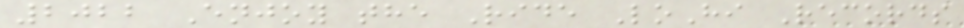2022 Enjoy the Ride LoHi Records
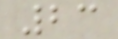23
